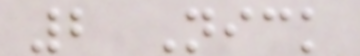2 Nick
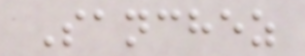Sanchez
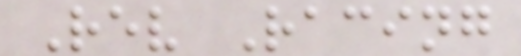Rev Racing
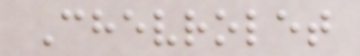Chevrolet
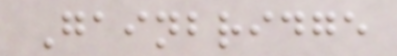Gainbridge
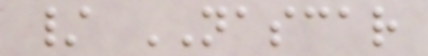/ NASCAR
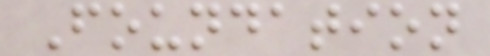Foundation
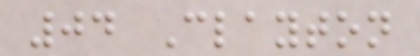04 Clayton
